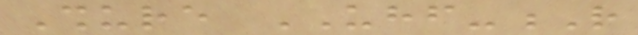Shure UHF-R
